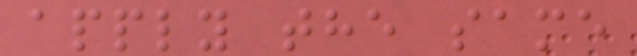apply the same
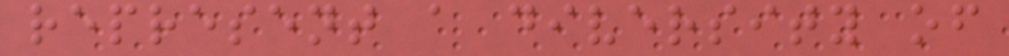represent a diversity of
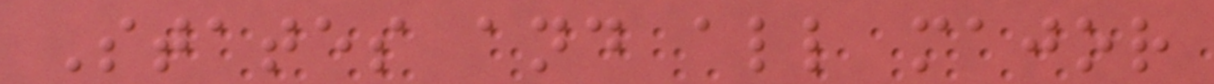States and all major
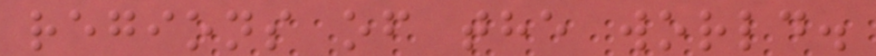regions of the world.
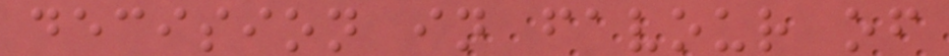decision in favour of
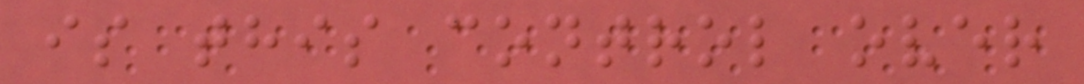is this control over
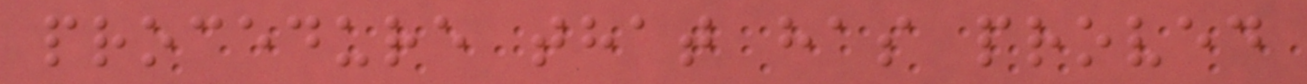procedure that has proved
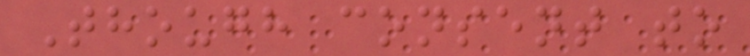Though consent to
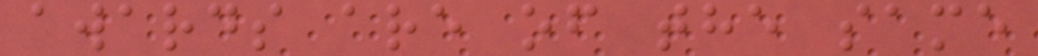awards are of the same
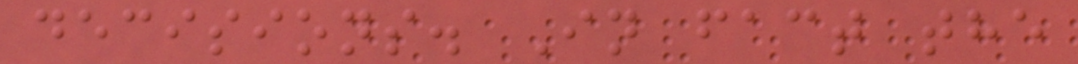decisions. In fact the
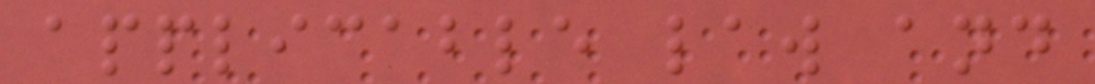applicable law and
